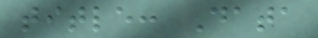title: Data
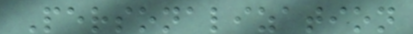Personalization
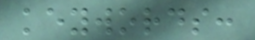keywords:
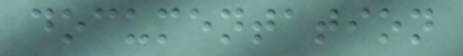documentation
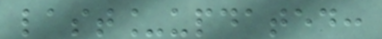last_updated:
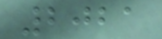2021
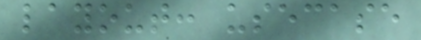layout: usecase
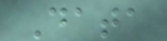Data
